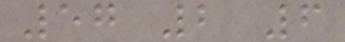57 2 6
